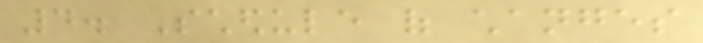4. Schedule of changes
